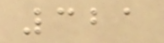321
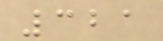321
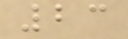23
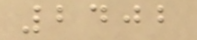2402
